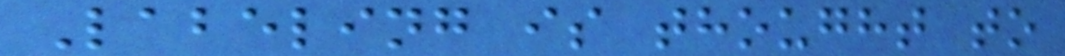Labeling is thought to
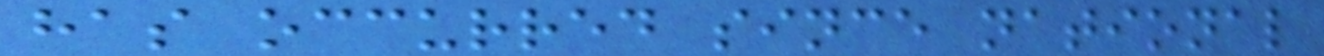has occurred since national
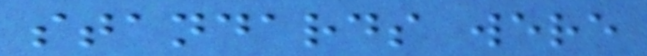standards were
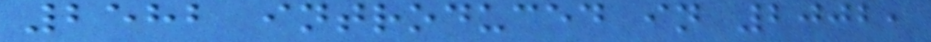2582 introduced in 2002,
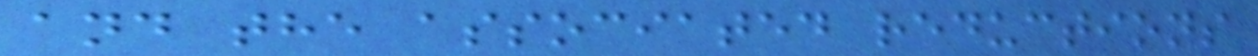and the associated reductions
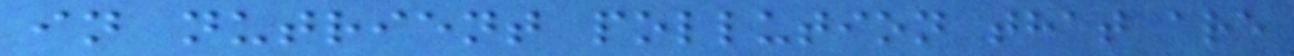in nutrient pollution that are
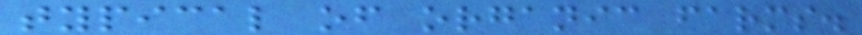typical of organic farms.
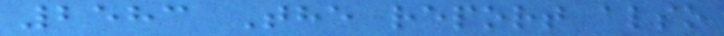2583 The report also
